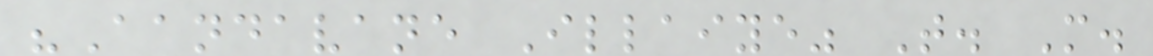"Aandavane Illaiye" T. M.
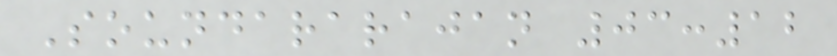Soundararajan 03:12
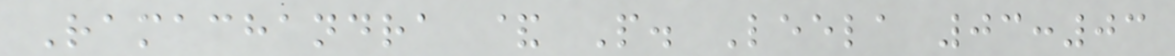Ramachandra & P. Leela 03:03
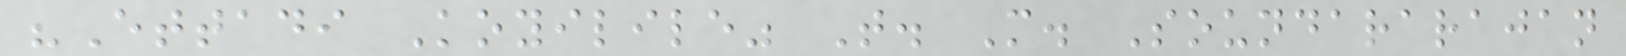"Ettadi Koyilile" T. M. Soundararajan
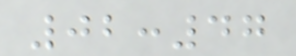02:47
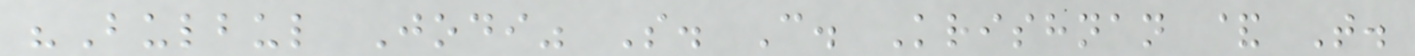"Bulbul Jodi" S. C. Krishnan & T.
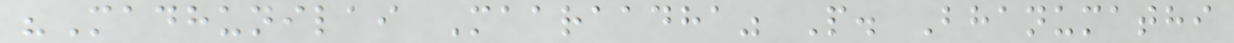"Madhunilai Maaraadha" P. Bhanumathi
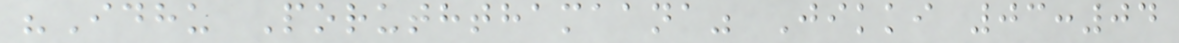"Idhu Poruththamaana" Jikki 03:04
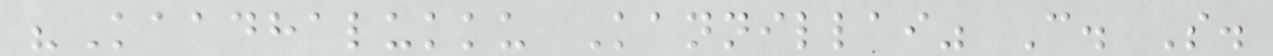"Kaadhalukku Kannillai" C. S.
